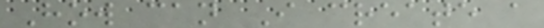How can I create a
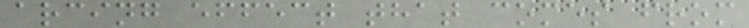arcing effect that comes from
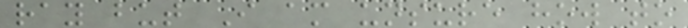ray but I am unsure how to
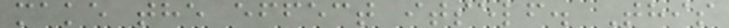make the effect itself. This
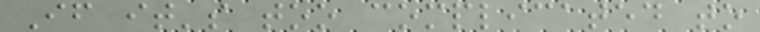If it's too complicated to
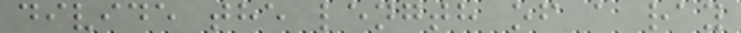divide the length of a ray
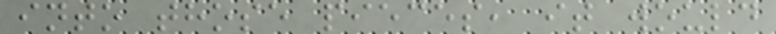into those pieces, it would
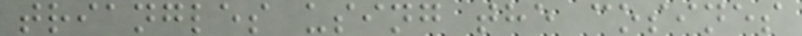triangles using the cosines
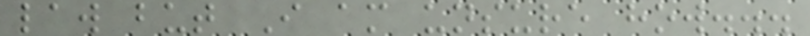law but I am unsure how...
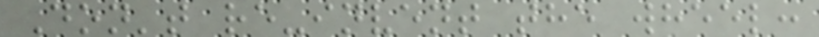Don't re-invent the wheel:
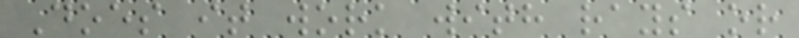Does it work with rays or
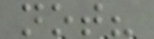not?
